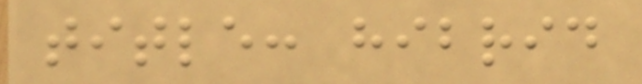title: hibrid
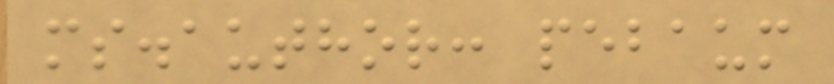ms.author: pebaum
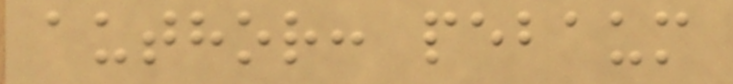author: pebaum
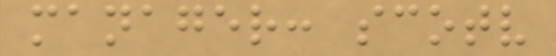manager: scotv
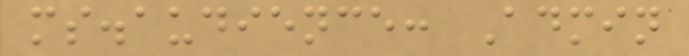ms.audience: Admin
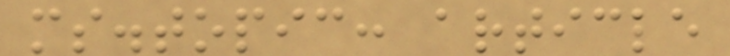ms.topic: article
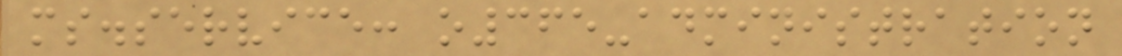ms.service: o365-administration
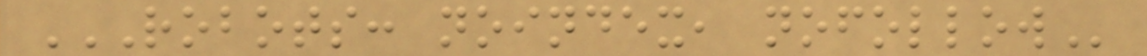ROBOTS: NOINDEX, NOFOLLOW
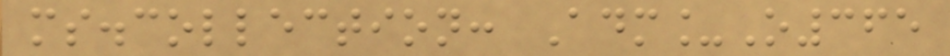ms.collection: Adm_O365
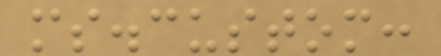ms.custom:
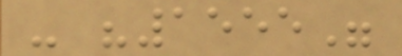- "1555"
